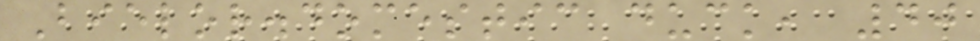Bielor.domestic duck, 40
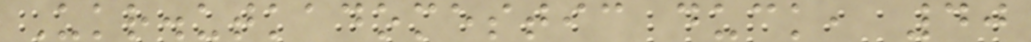Ukr.utkadomestic duck, 40
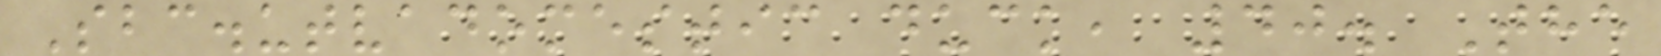Sbc.utvadomestic duck, 40. The
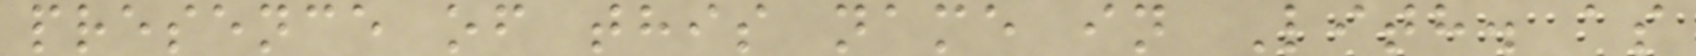presence of this name in Lith. as
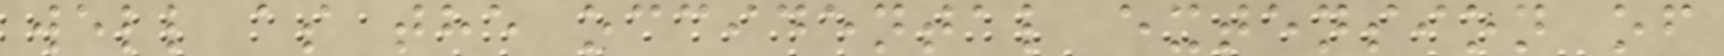well as the occidental extension of
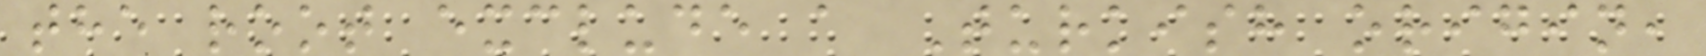the root exclude a Turkish origin,
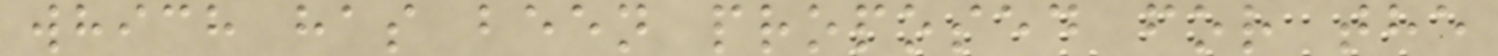which has been proposed for the
